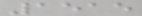1515
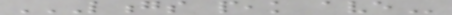LONGS PEAK AVE
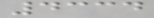4334
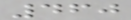460
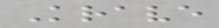Krave
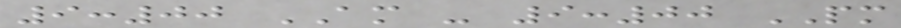9:00 AM - 9:00 PM
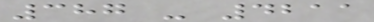387 - 4211
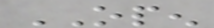OPEN
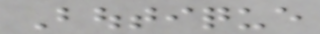Boutique
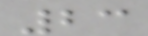23
